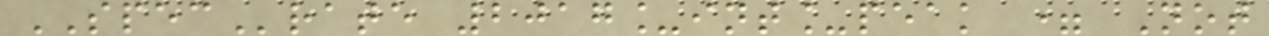SPECrate 2017_int_peak = Not
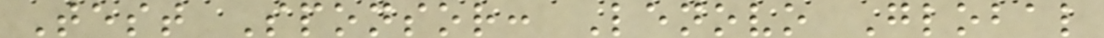Test Sponsor: Lenovo Global
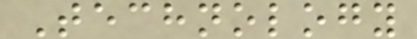Technology
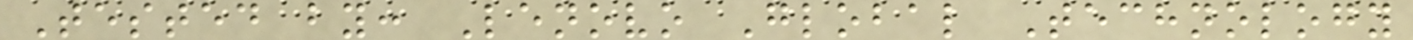Tested by: Lenovo Global Technology
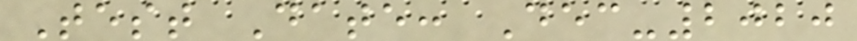Test Date: Dec-2020
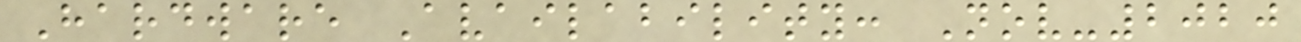Hardware Availability: Nov-2020
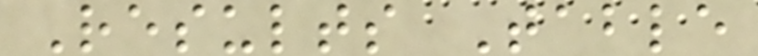Results Table
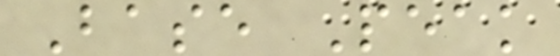Base Peak
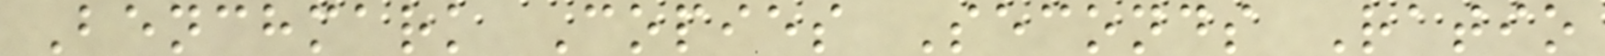Benchmark Copies Seconds Ratio
